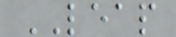LEAP
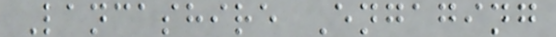Lancashire Engaging
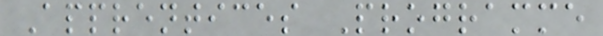Apprentices Programme
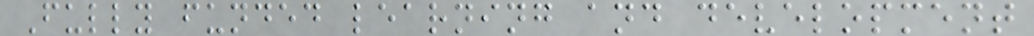Fully funded learning and development
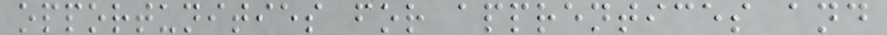opportunities for apprentices and
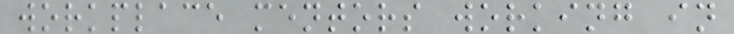workplace mentors working in
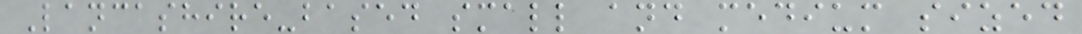Lancashire-based small and medium sized
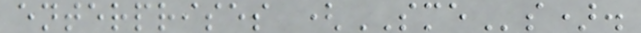enterprises (SMEs).
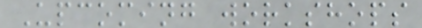Upcoming workshops
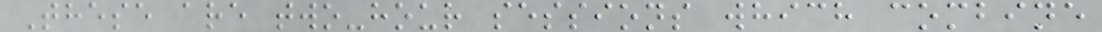These are two-hour sessions which combine
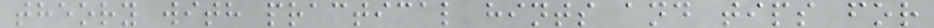theory with practical hints and tips for
